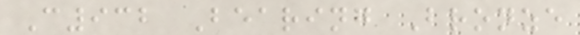C932 Bearing Bronze
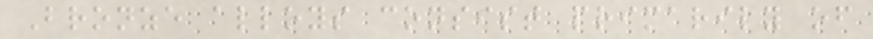Bronze alloys consist primarily of
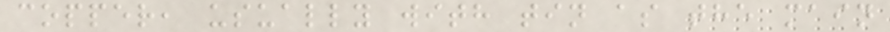copper, usually with tin as the main
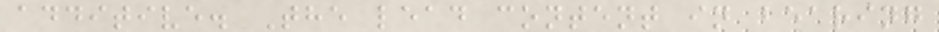additive. The lead content in bearing
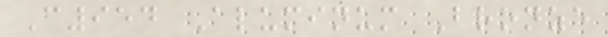C954 Aluminum Bronze
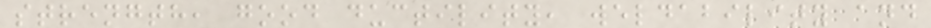strength, good ductility, weldability and
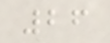26
